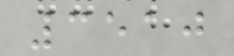3510
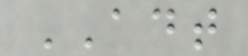ADT
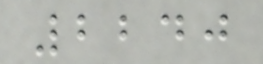2240
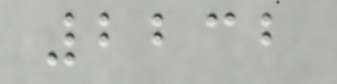2232
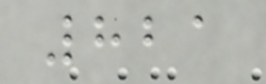821
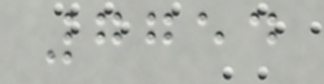7754
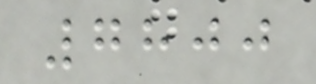7800
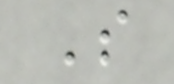S
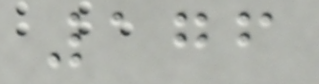176
